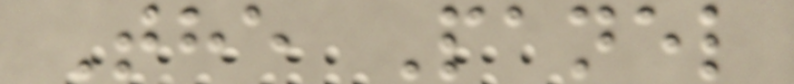The Panel
